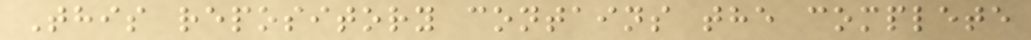This repository contains the complete
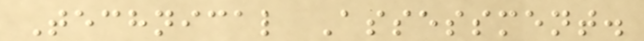Technical Assessment.
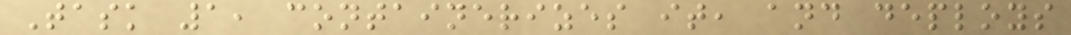Task 1, containerizes it, and deploys
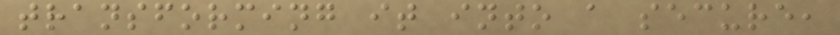transforming it into a secure,
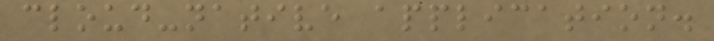cloud-native application.
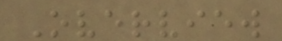Overview
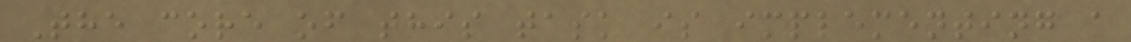The core of this task is implementing a
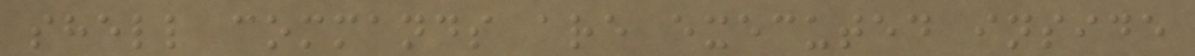shell commands are executed inside
